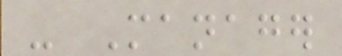- Manager
